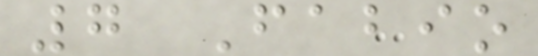7 Fabio
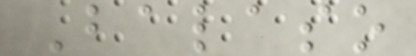Balaso
